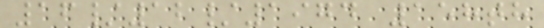16/12/1974 158th
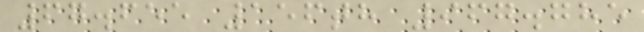67.655 156th 967.785
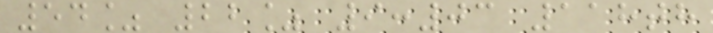54% 22% 9:03 118th
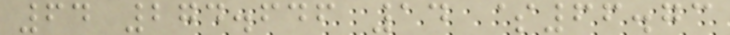64 274.646 14 $66.73
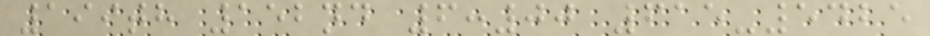199th 152nd 6:00 615-5425
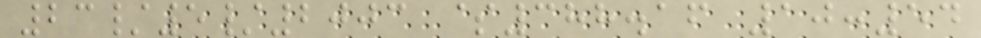23/5/2003 $388.16 10:54
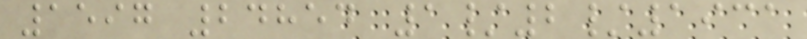1597 24854 1/2/1931
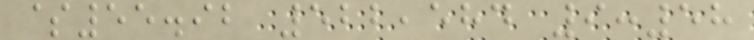$55.92 522,584 9:58
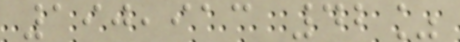190,913 42%
